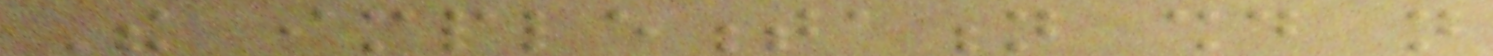The implementation should not
